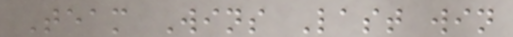Team Wins Last win
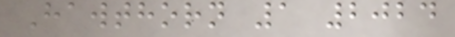Hawthorn 1 2024
